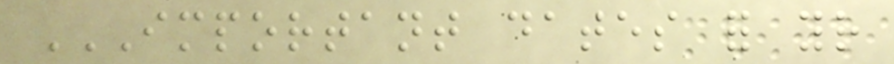IMPORTANT DATES FOR YOUR
